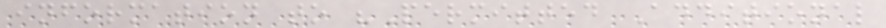information to "Permitted Additional
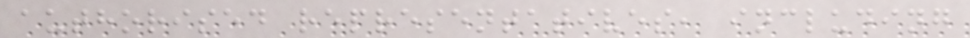authorised representatives, including
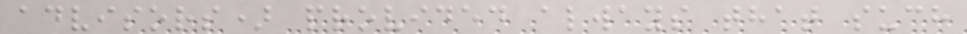advisors) provided always that such
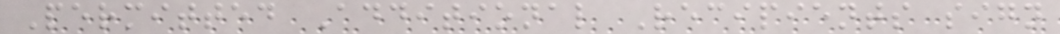Permitted Additional Recipients sign
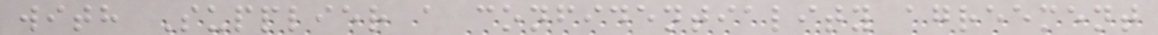with Supplier a confidentiality agreement
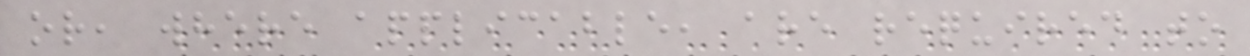or, where applicable, are required to
